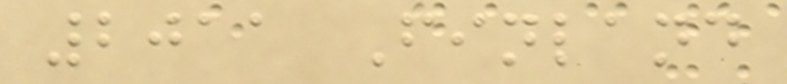2011 Finland
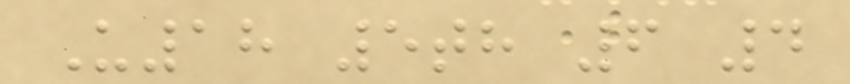U18 5th 6 4
